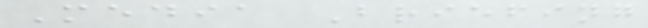Media Briefing
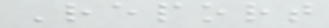Report
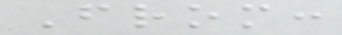From:
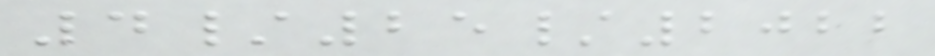4/25/2022
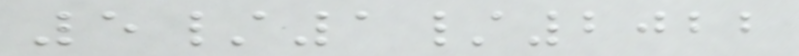5/1/2022
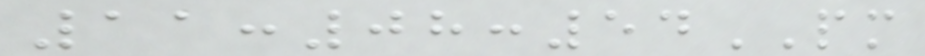11:08:54PM
